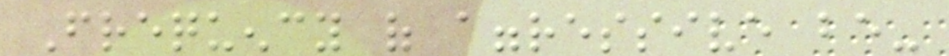Frequency of aggressive be-
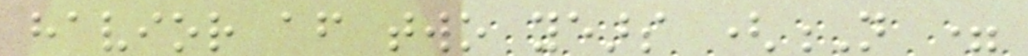havior after two years (N =
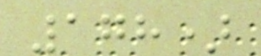178)
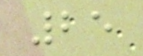25
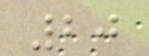20
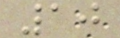10
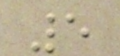5
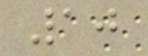10
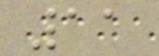11
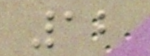12
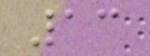13
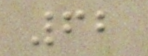62
